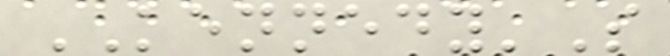KENNEDY'S
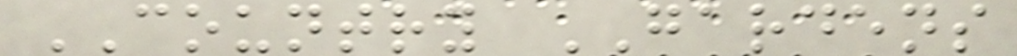COUNTRY GARDENS
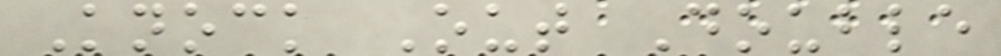Knock Out Double
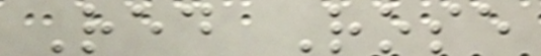Red Rose
